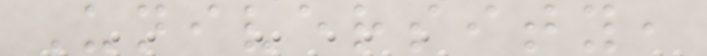University,
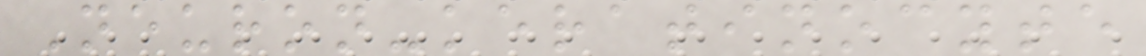Neuron-keratinocyte
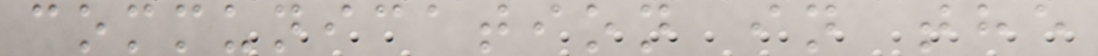communication in the
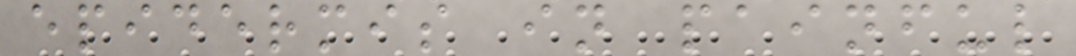epidermis in painful
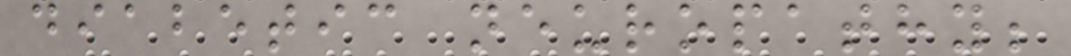diabetic neuropathy;
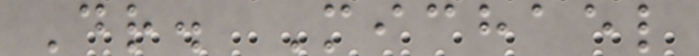Dr. Michael
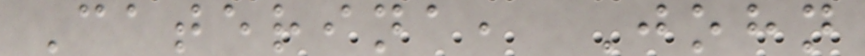Caterina, John
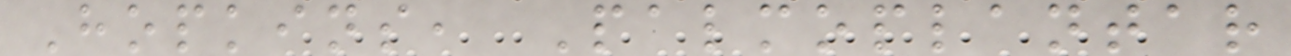Hopkins, Palmoplantar
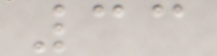33
